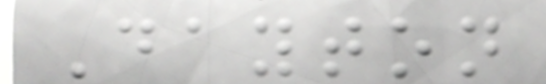Dayton
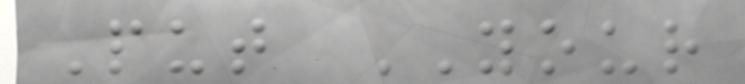Put YOUR
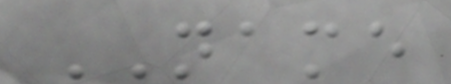NAME
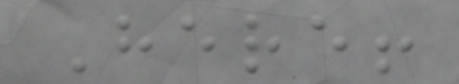Here!
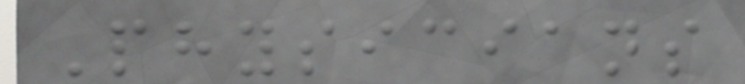Physicians
